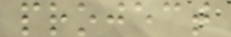project
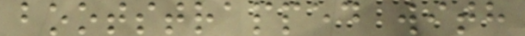bootstrapped with
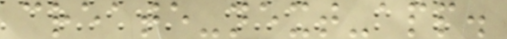create-next-app.
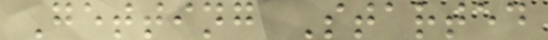Getting Started
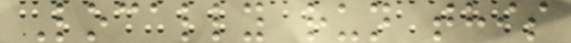Locally run this
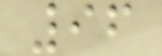96
